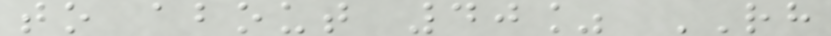to about 40% RH
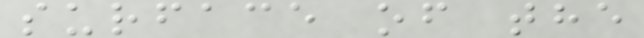surface of the
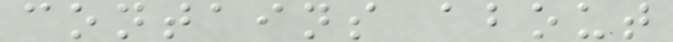contains about
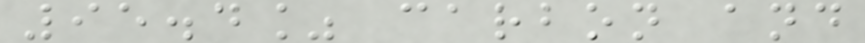95.4% carbon and
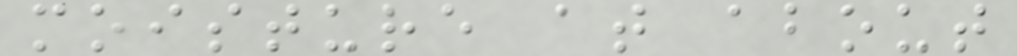moisture at about
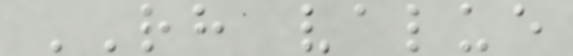RH value
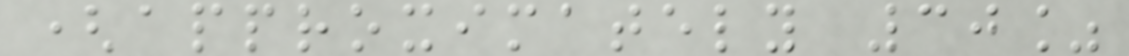(approximately 30%
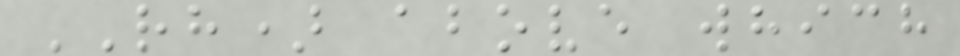RH) above which
